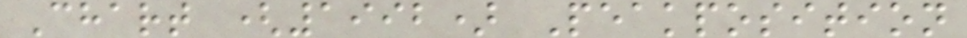Chart (1992) Peakposition
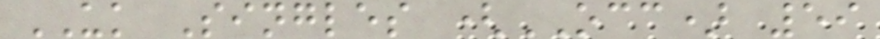UK Singles (OCC) 59
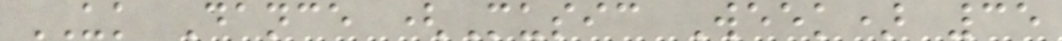UK Dance (Music Week) 35
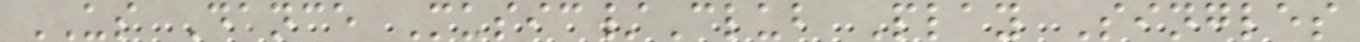US Dance Music/Club Play Singles
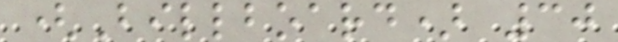(Billboard) 30
